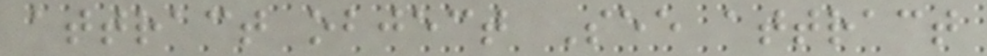attract object See attract
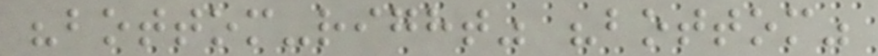"bottom-right" "bottom"
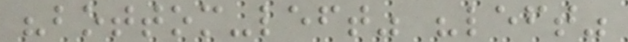"bottom-left" "left"
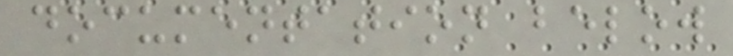documentation below
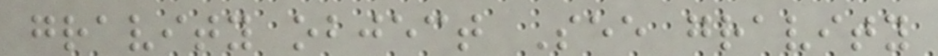gravity object See gravity
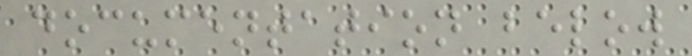documentation below
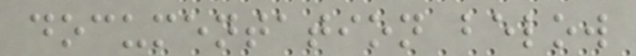documentation below
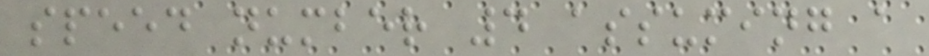speed number 4 assuming a
